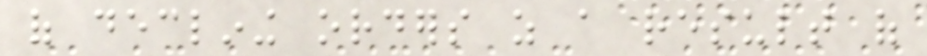of declining orders as a result of
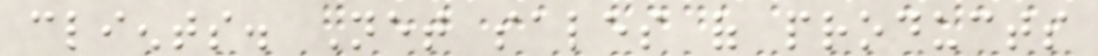clients. Net sales of products
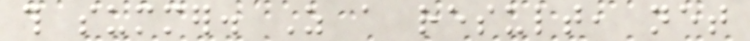this summer. As a result, net
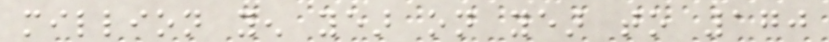million yen year on year to 170
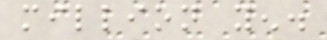million yen.
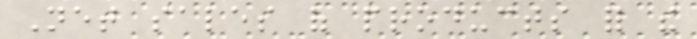Net sales of products for the
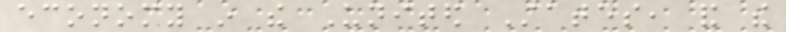economy in the United States, and the
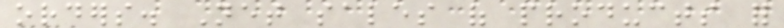orders. Net sales of products for
